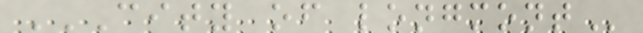CITY OF LONGMONT
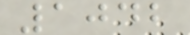1042
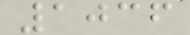1036
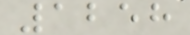1258
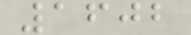1602
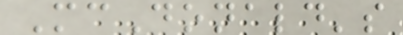McDonald's
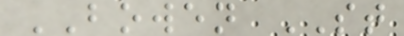BOWEN ST
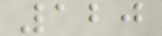120
